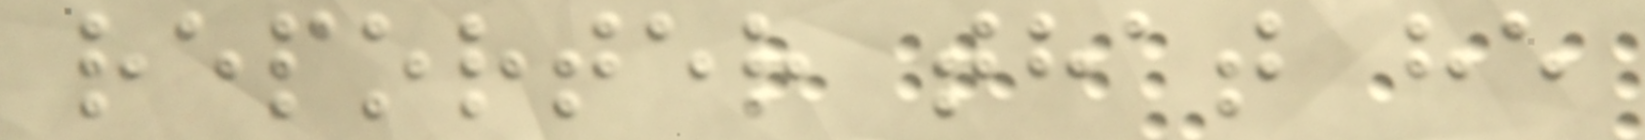reporter that he
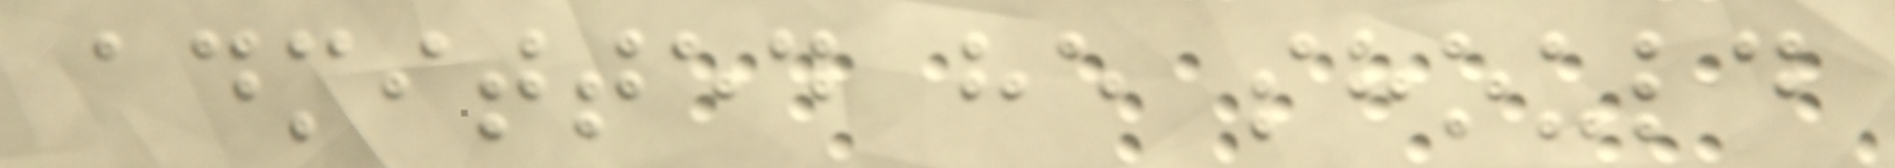admitted he should
